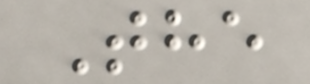The
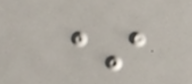*
